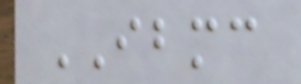IBMC
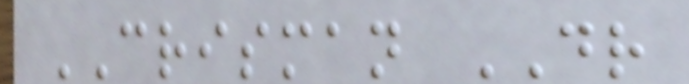CRISMAN DR
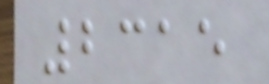2315
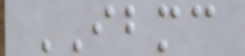IBMC
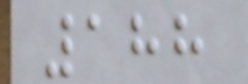188
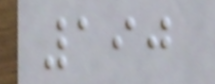190
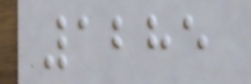1285
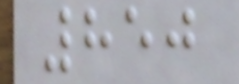850
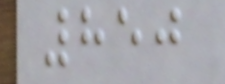850
